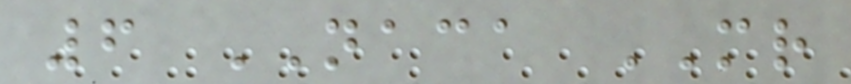6 NACA MR
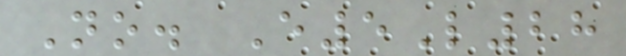No. E5L28
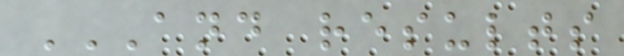AND RESULTS
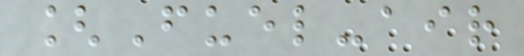[Fuel-air
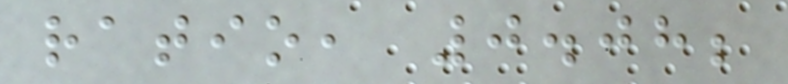ratio, 0.08;
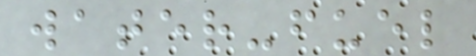water-fuel
